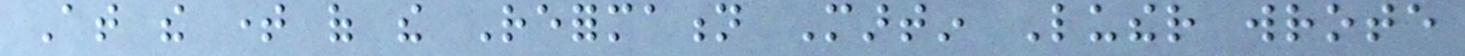At the time of the Reformation Martin Luther wrote
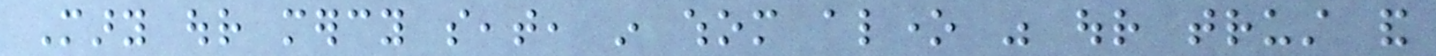Mary our mercy seat, in whom alone was our trust and
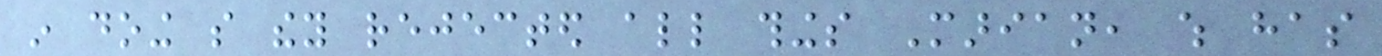in doing so they rejected all things Marian, which has
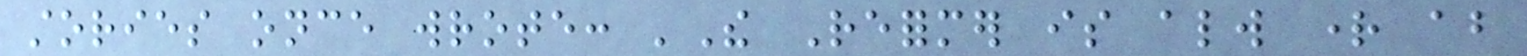stories once wrote: 'The Reformer is always right about
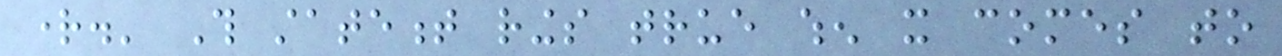right.' This statement rings true when it comes to
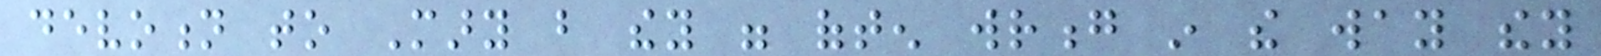devotion to Mary but they were often wrong in the way they
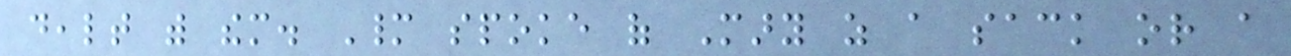dealt with them. Many spoke of Mary as a sack or a
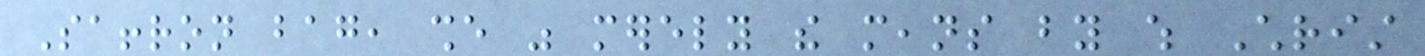Saffron bag, she was merely the means by which Christ
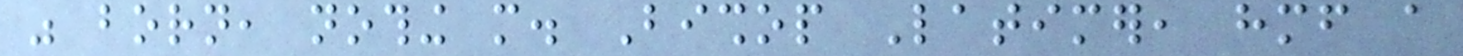was born, nothing more. Bishop Latimer, himself a
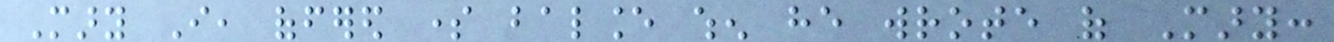Mary I, offered some balance when he wrote of Mary:
